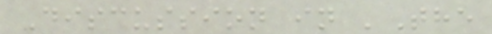Discussion in 'The
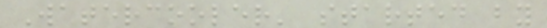Watercooler' started by
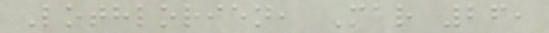Lothlorien, Mar 26,
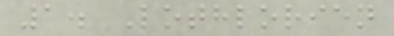1. Lothlorien
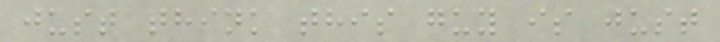just think this guy is just
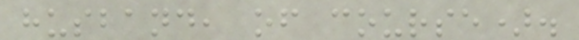husband, of course).
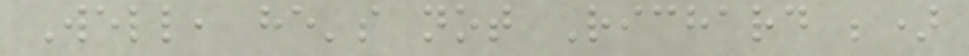Well, he's not Richard ;)
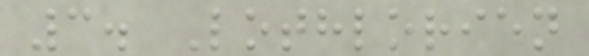3. Lothlorien
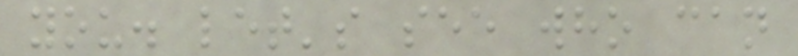you. let's see who can
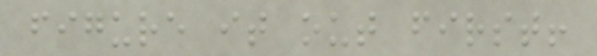figure it out first!
